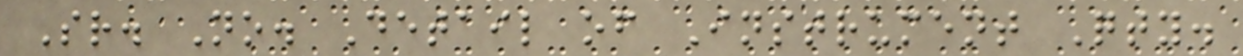Sr. No. Detail of Instrument Qty.
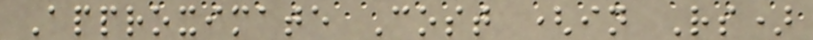Approximate Cost (in Rs)
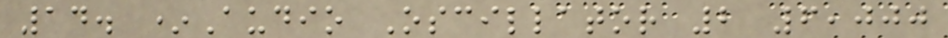14. *Audio Oscillator 2 6,000
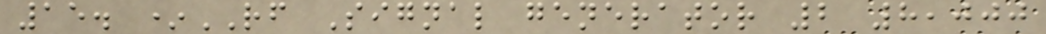15. *RF Signal generator 2 8,000
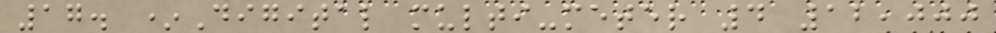17. *Digital multi-meter 4 12,000
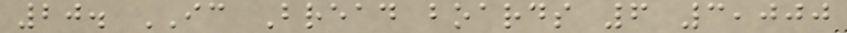20. IC Bread boards 6 3,000
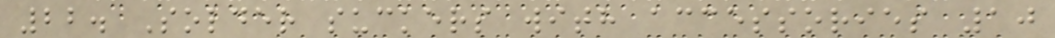22. Solder suckers with accessories 10
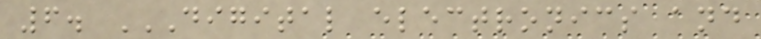6. DIGITAL ELECTRONICS AND
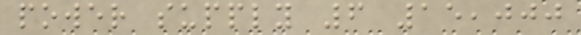power supply 6 15,000
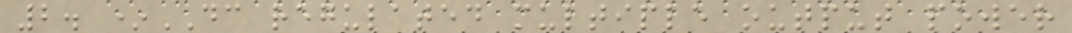2. *DC regulated multiple output power
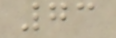73
